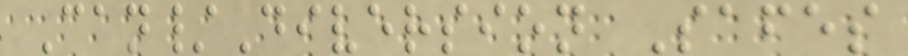Can/Diversion Safes
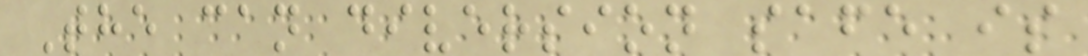The can diversion safe is
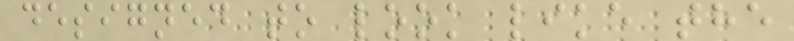designed to look like the
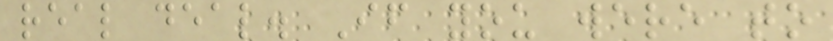real deal. If you were to
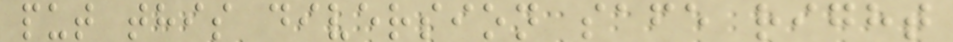put this diversion safe right
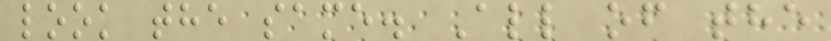look the same. All of the
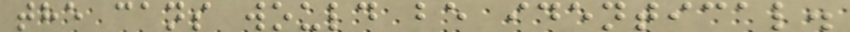the cans would be identical.
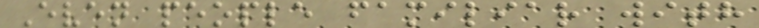Even people familiar with
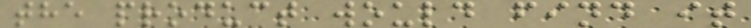the product would find it
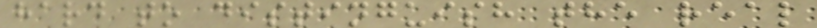hard to distinguish the real
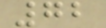72
